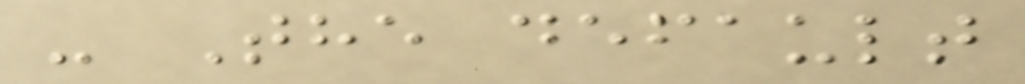- The default
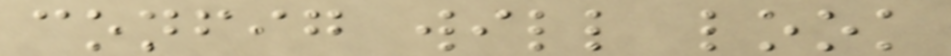config will look
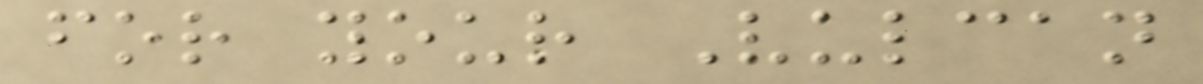for your Vulcan
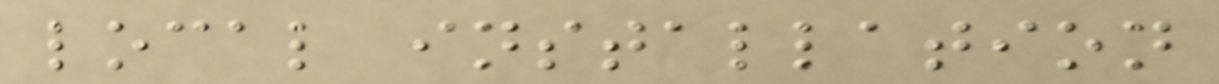local installation
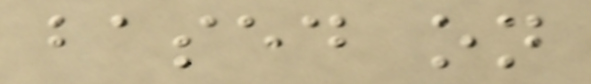based on
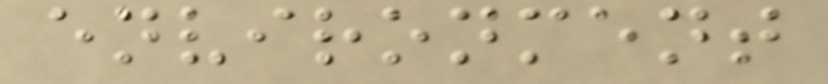environment
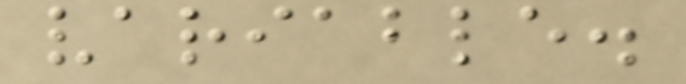variable.
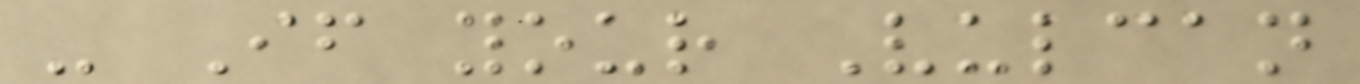- If your Vulcan
